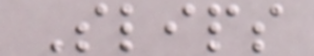Slips
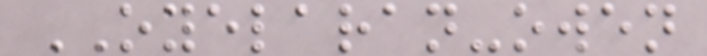OYELARAN-owen
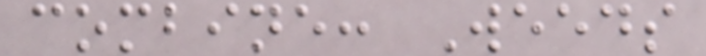combine: Weeds
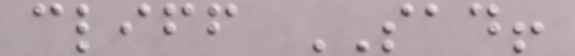cliff SAD!
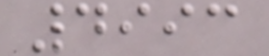4993
